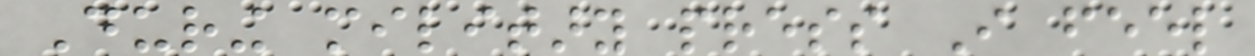During military press I feel
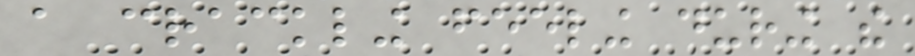a crackling feeling during the
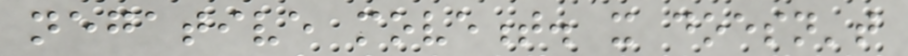negative movement. it doesn't
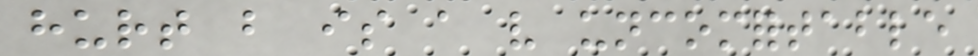hurt but is a very uncomfortable
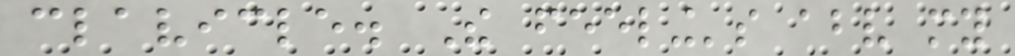clavicle. The feeling's above my
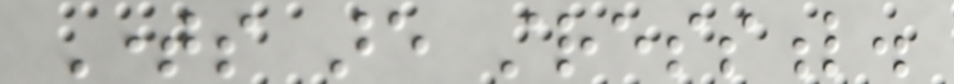Times are stressful.
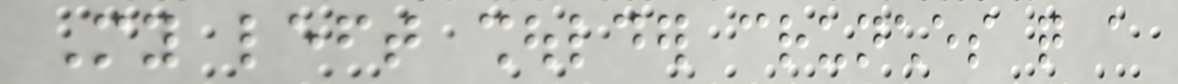My left shoulder crunches quite a
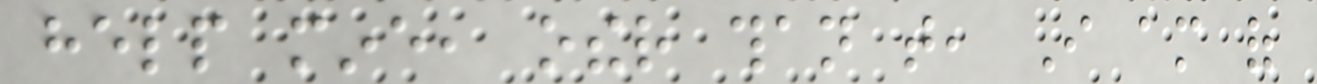help mine, other than that, I am of
